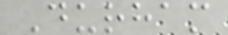Durham
